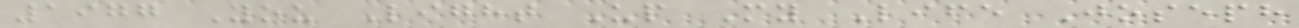1977 You Light Up My Life Joseph
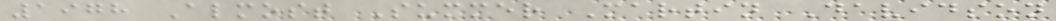1978 Almost Summer Martin Davidson
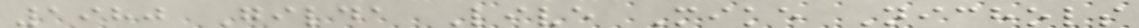1980 Gilda Live Mike Nichols
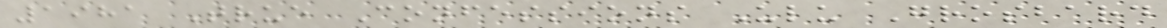1981 True Confessions Ulu Grosbard
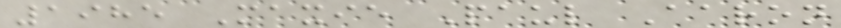1985 Maxie Paul Aaron
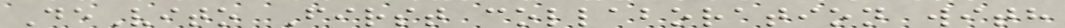DeVito First collaboration with
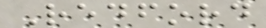Redford
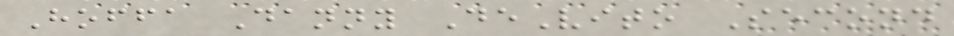Hoffa Danny DeVito Second
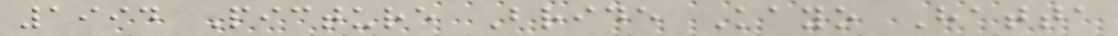1994 Picture Bride Kayo Hatta
